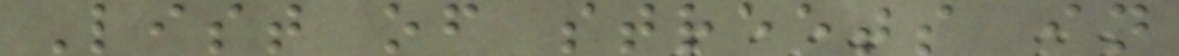List of streets in
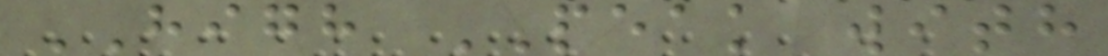HIGH PEAK with
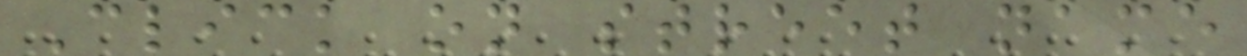Click on street name
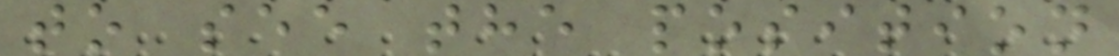to see the position
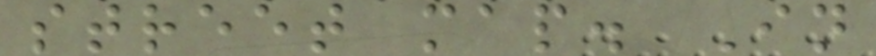street map. In
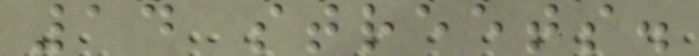14 streets.
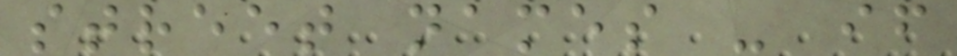street names - if
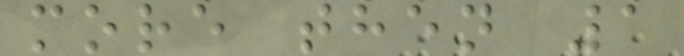more then 1
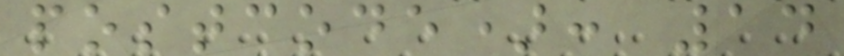postcode): 14
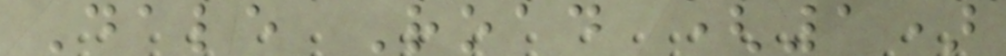Dale Road (1)
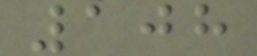108
